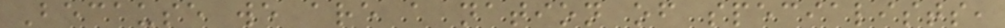Because we are a nation of specialists,
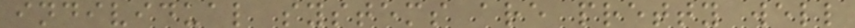individual systems are pretty well
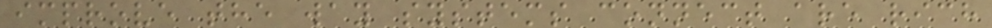improve the way systems connect are rich
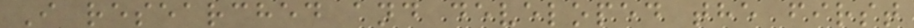I researched and developed the first
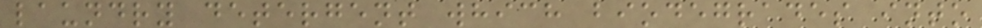laundry detergent which biodegrades into
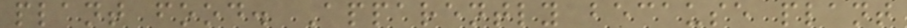plant food. Apparently because plant
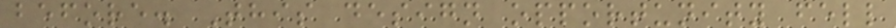before. This design opportunity fell
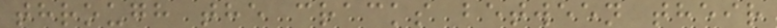through the cracks between their
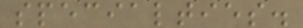specialties.
